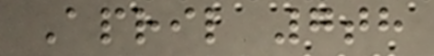April 7th
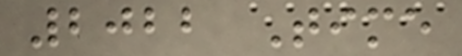2022 Time
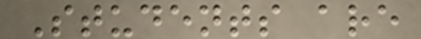Students are
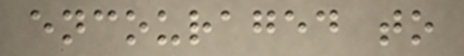encouraged to
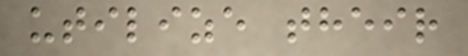utilize their
